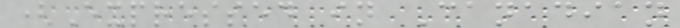(Expressed in Canadian
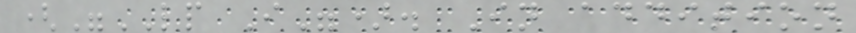("LP I"). In addition
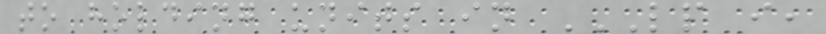to holding units in LP I,
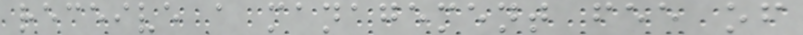receive a management fee of
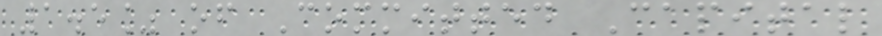1.5% of Committed Capital
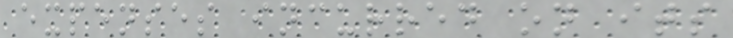expenses incurred on its
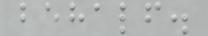behalf.
